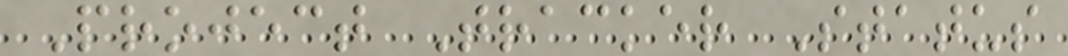Project Tracker Status
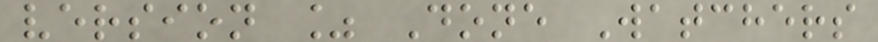version % Done Watchers
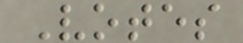Votes
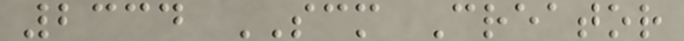2334 SCM Creator
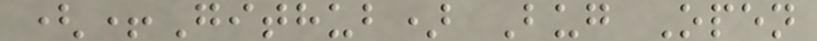(+Github) Bug Open
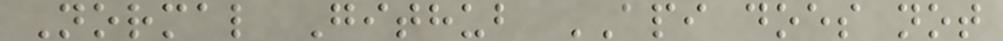Normal Github API does not
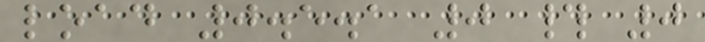load 0.5.1 0 # 0
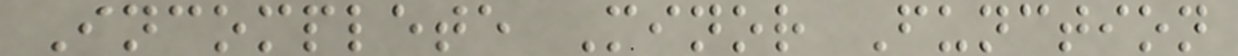Incomplete Minor Function
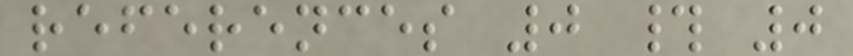references 0 # 0
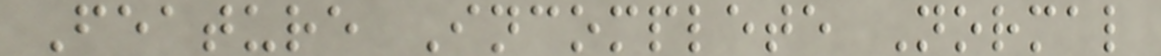Feature Incomplete Normal
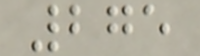275
